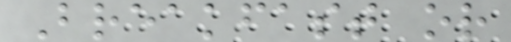Breakfast or
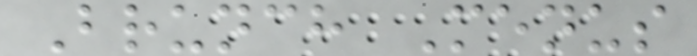Brunch Menus
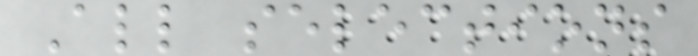All selections
